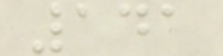141
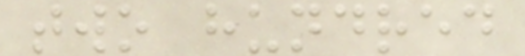two hundred
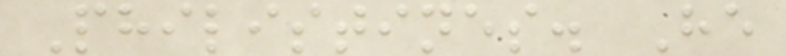Philistines. He
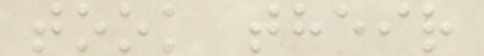took their
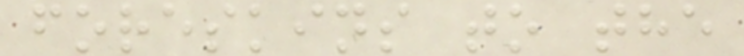foreskins to the
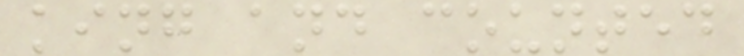king and counted
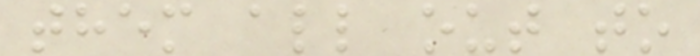them all out to
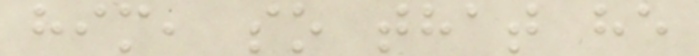him, so that he
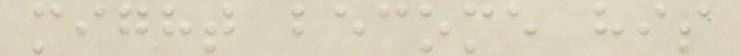might become his
